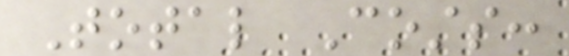Total Costs:
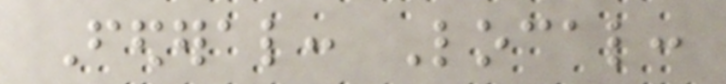Federal: Local:
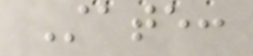State:
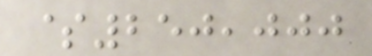$250,000
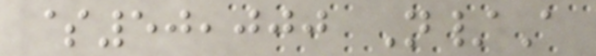$50,000 N/A
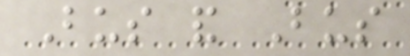Bus and Bus
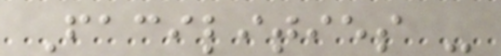Facilities -
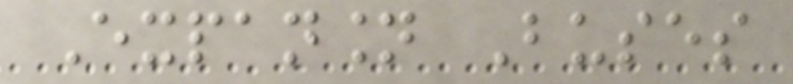Expansion Buses
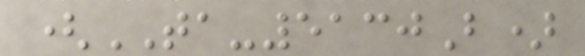(TA-5130B)
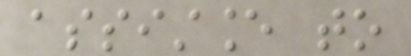assistance to
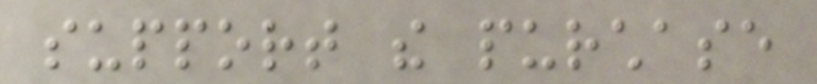support the purchase
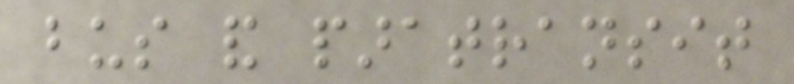bus and paratransit
